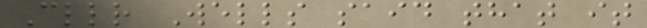Cllr Wells said that it
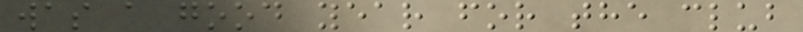was a good year for the club
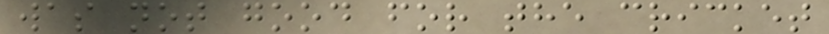was not good for the cricket
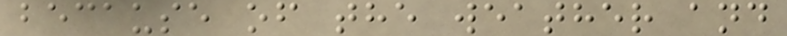because of the weather and
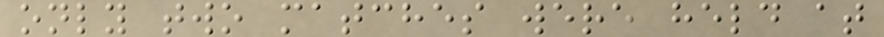only two matches were held at
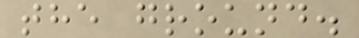the ground.
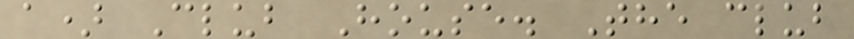a) Club House. The club
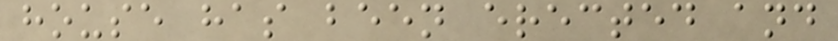house has been erected and
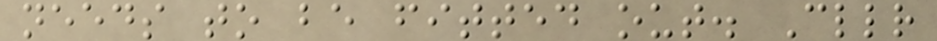needs to be fitted out. Cllr
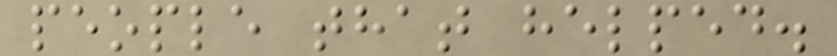people that helped.
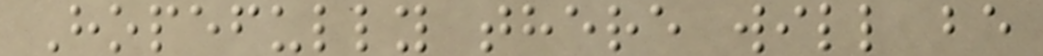Hopefully there will be
